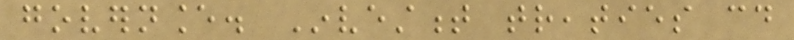governance. Investment treaties could
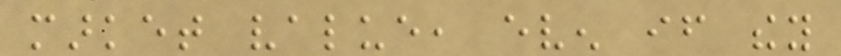market value, even if they
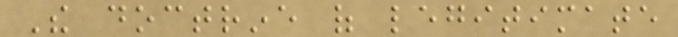The doctrine of legitimate
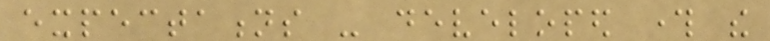expectations - developed through the
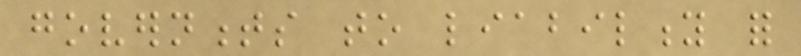governments to liability for
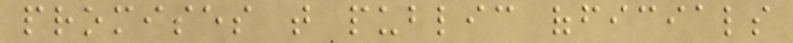promises that public officials
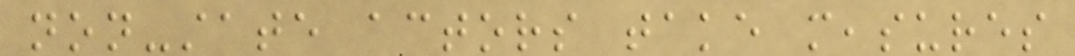non-state actors take measures
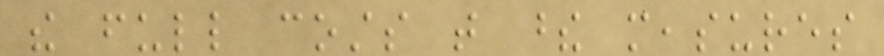the full costs that these measures
